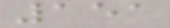151
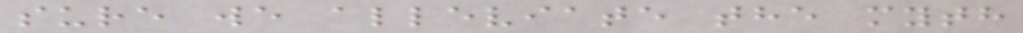sure we alleviate the myth
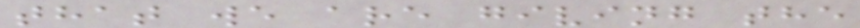that we are giving the
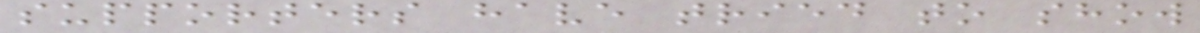supporters have tried to show
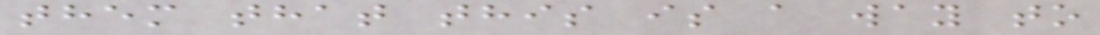them that this is a way to
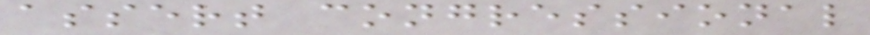assert congressional
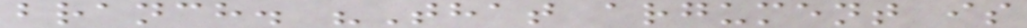branch. "That argument is
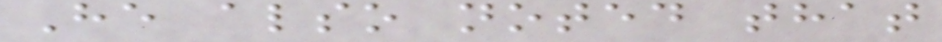He also noted that
